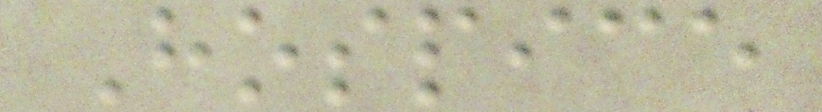Hospice
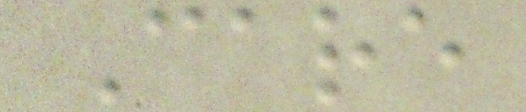Care
